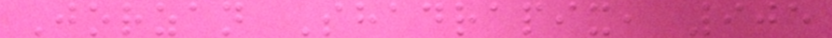Jorzan Shadrapix, 905
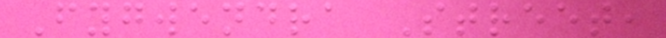Fygwendra Street,
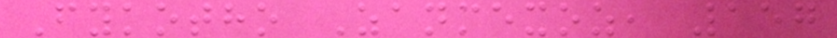Fykotho Zanmexoz, 157
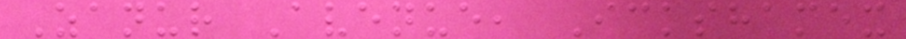Zanur Avenue, Ickshamex
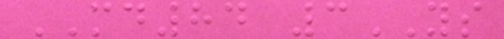MD84 3YS
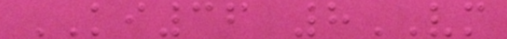KI36 8VM
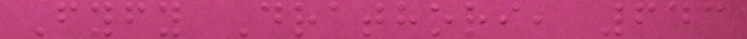Fyfy Drathori, 643
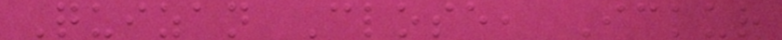Quizan Close, Ickur
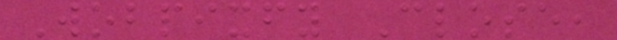Wobpixfy Close,
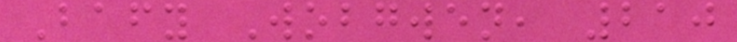Bafy Wobgwen, 210
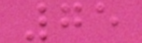75
